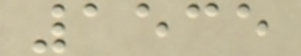1535
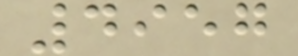4957
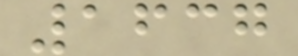1637
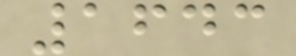1643
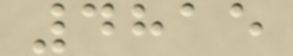4815
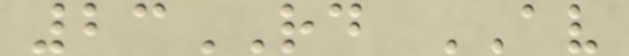23RD AV
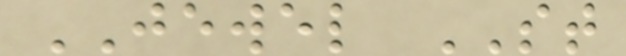JEWEL ST
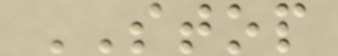STOP
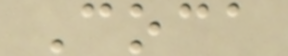Coca
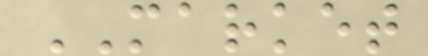MARKET
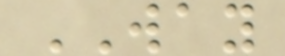WAY
